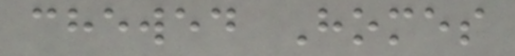chewed Homes
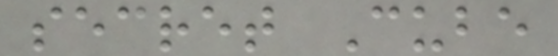secret Cube
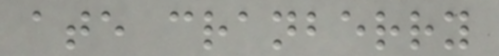ate cranberry
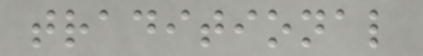traditional
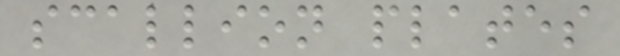scallion plates
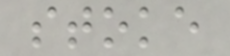stoke
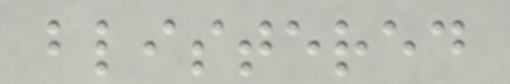blistered
